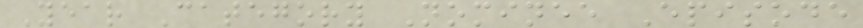Year Category Nominee Episode
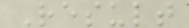Result
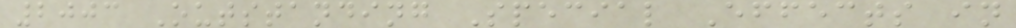2003 Outstanding Special Effects in
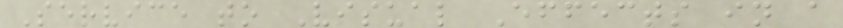Service to Visual Effects in a
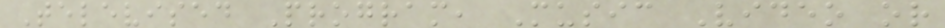Televised Program, Music Video or
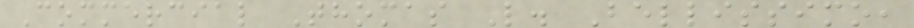Commercial Thomas L. Bellissimo,
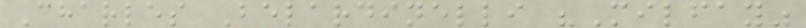Charles Belardinelli "Milfay"
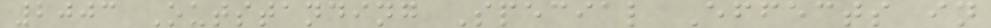2003 Outstanding Special Effects in
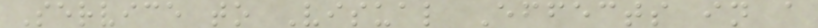Service to Visual Effects in a
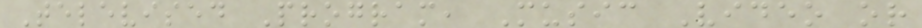Televised Program, Music Video or
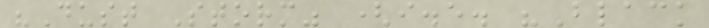"Dust Storm" (i.e. "Black
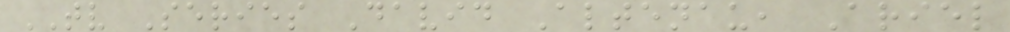TV Series David Altenau, Ariel
